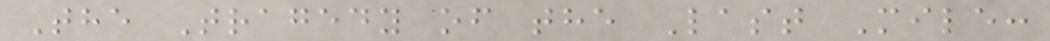The Tragedy of the Last Mile:
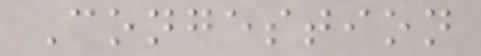Congestion
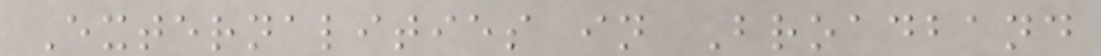Externalities in Broadband
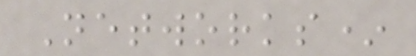Networks*
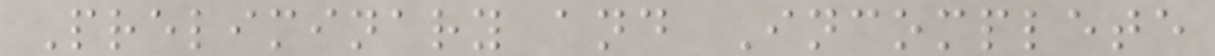Preliminary and Incomplete
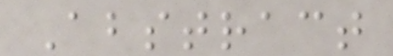Abstract
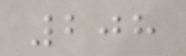208
